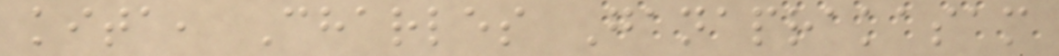kita, Charles Ganaprakasam
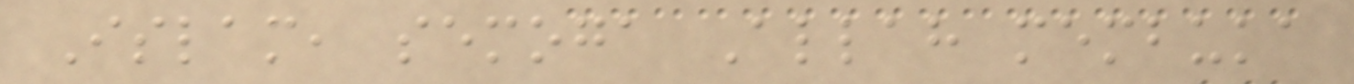Islam, semoga Allah membuka
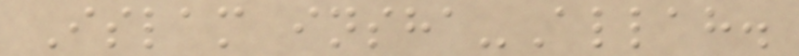Islam insha-Allah.
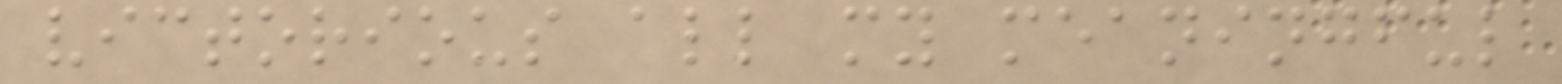victorious all my meaningful
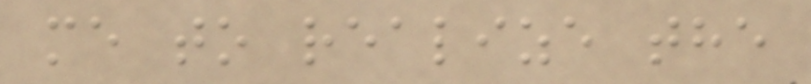me to realize the
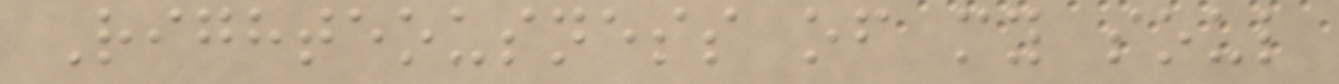Righteousness of my soul
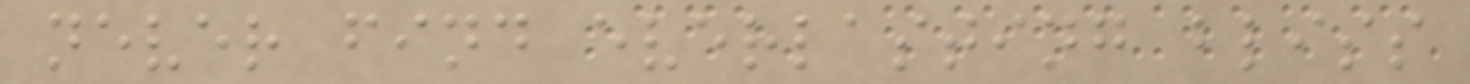never find everlasting bliss
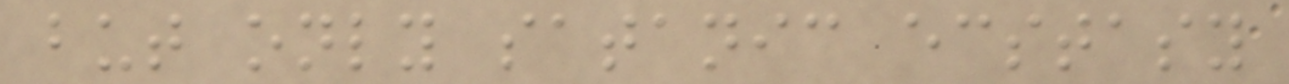but only satanic ecstasy
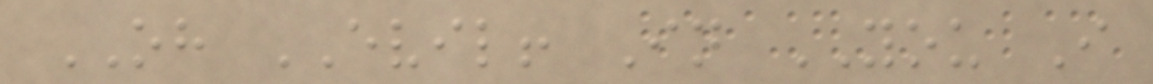OH EVIL! In YOU I
